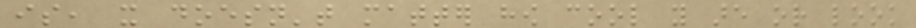is, it doesn't matter how cool you are or look
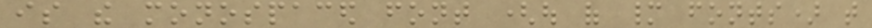is the monospaced font (out of many fonts) that
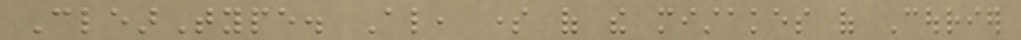ClearType. Also, some of the mistakes of Courier
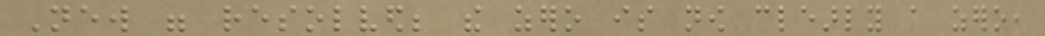New were resolved; the zero is now clearly a zero,
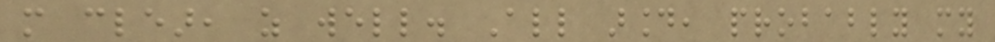more clear, as well. All around, probably my
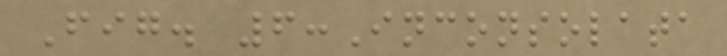Fig. 6:Inconsolata
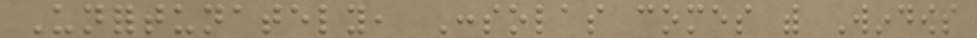Unfortunately, Consolas comes with Windows
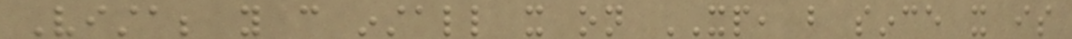Vista; you can install it on XP, but since it is
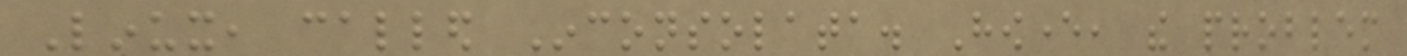Linux, called Inconsolata. However, the problem
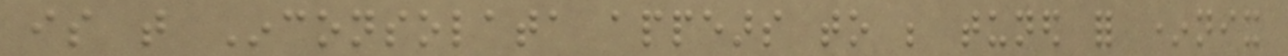is that Inconsolata appears to be tuned for *nix
